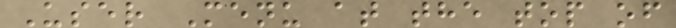User Menu at the top of
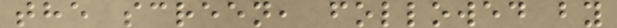the screen, followed by
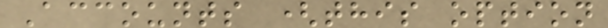Accounts (this option
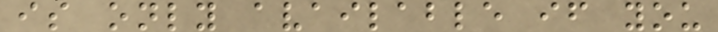is only available if you
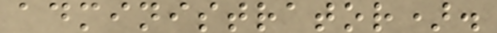administrator).
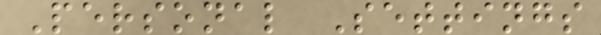Personal Settings
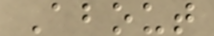About
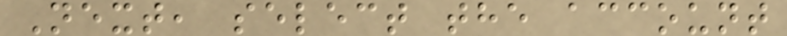Next, select the account
